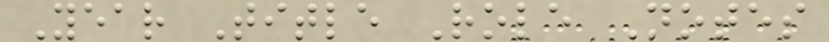Year Title Role Notes
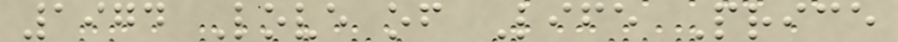1974 Love of Life Price
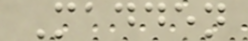Madden
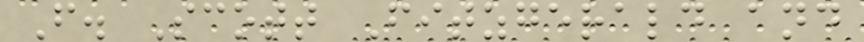F. Scott Fitzgerald and
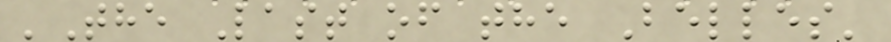'The Last of the Belles'
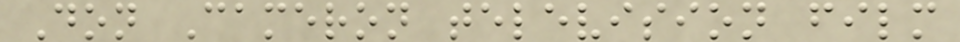Don Cameron television film
